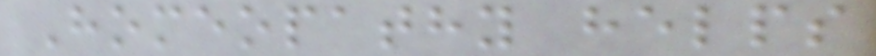Homeopathy helps
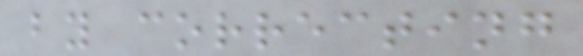by correcting
